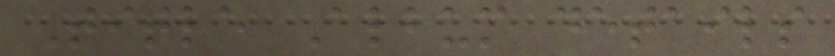Title Album details
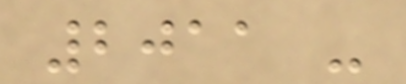2011 -
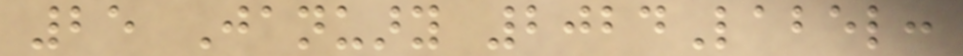25 January 2024Label:
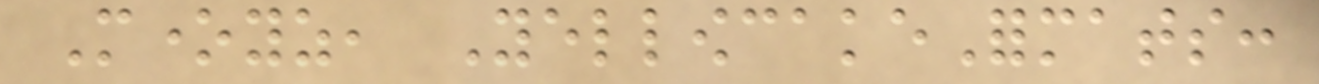Moneyz, YellowcakeFormats:
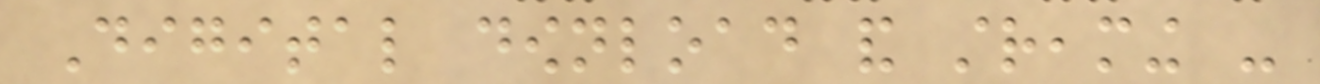Digital download and streaming -
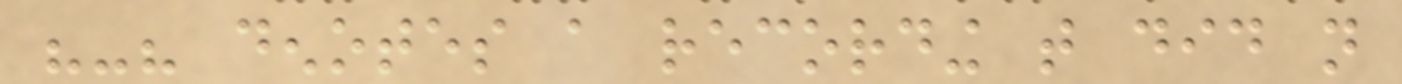"-" denotes a recording that did not
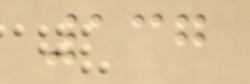137
